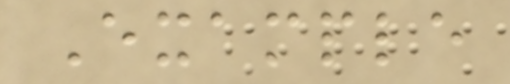Example
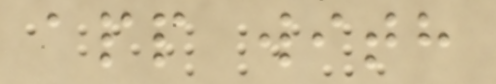app with
